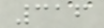316
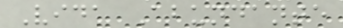Vida Abundante
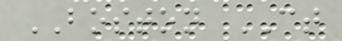BOSTON CT
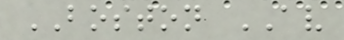BOSTON AV
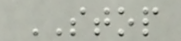STOP
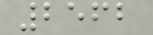2562
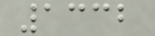1332
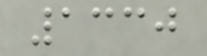1330
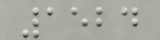1524
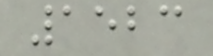1523
